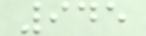945
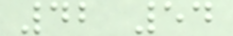42 54
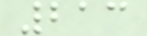213
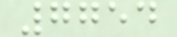7754
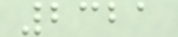2321
